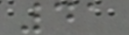41
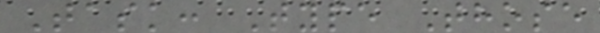Task: Type Those
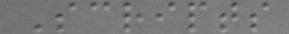Scripts
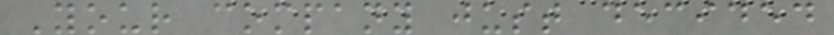Your company just decided
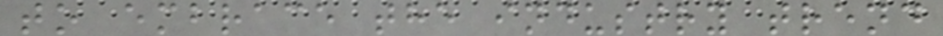to embrace the industry trend
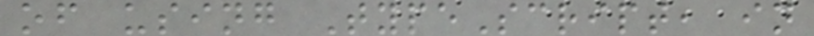of using TypeScript, in
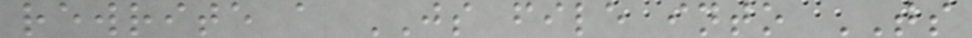rewrite a JS file into TS
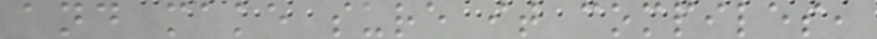and make sure it compiles,
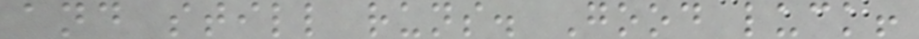and still runs. Good luck!
